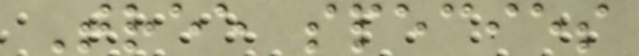Tree species
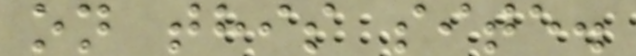on this site.
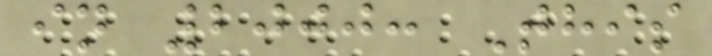in 2000: This
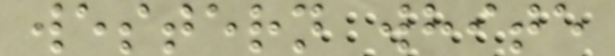western white
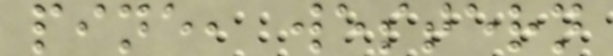pine, western
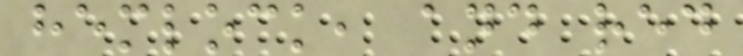hemlock, and red
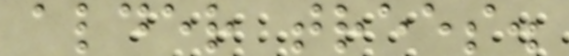alder trees.
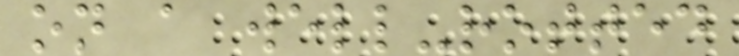on a well-rotted
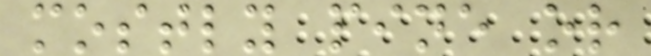mostly pine or
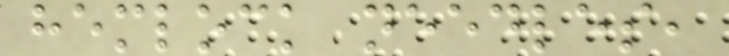hemlock needles,
